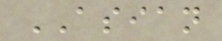ASIAN
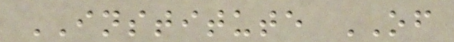INSTITUTE OF
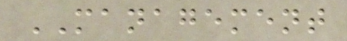MANAGEMENT
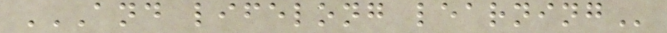AND LIFELONG LEARNING
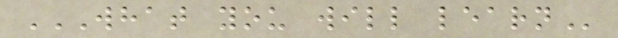WHAT YOU WILL LEARN
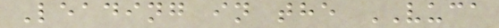Leading in the VUCA
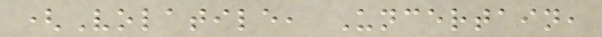(Volatile, Uncertain,
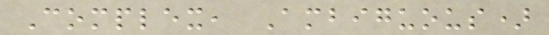Complex, Ambiguous)
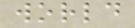world
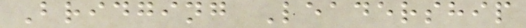Bridging Leadership
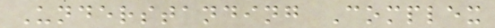Understanding Complex
